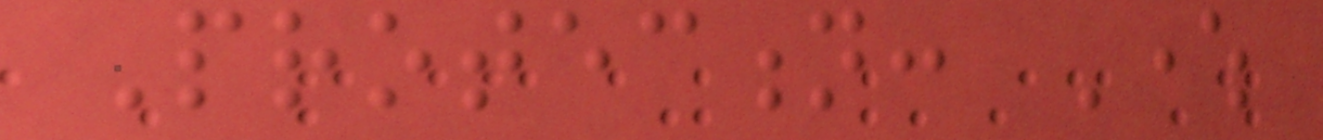Protection: Where
